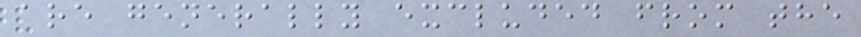are generally excluded from the
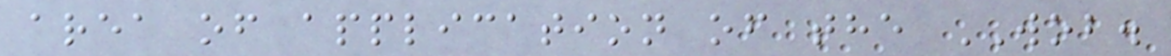area of application of the WOB.
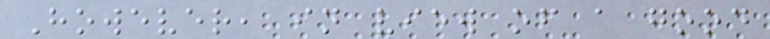However, in view of a good
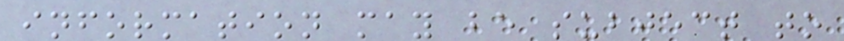information may be subject to
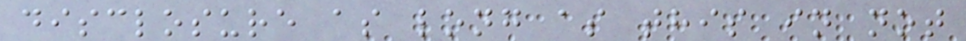disclosure as long as this in not
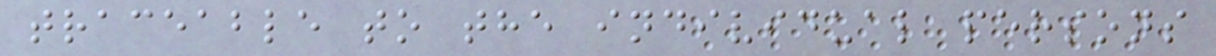traceable to the individual persons
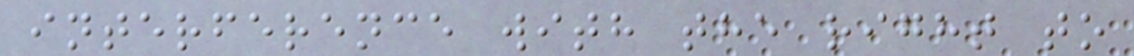interference with the right to
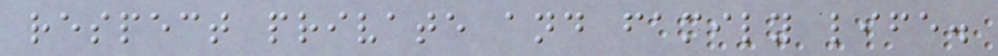respect private and family life.
